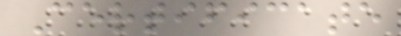Certificate
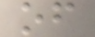of
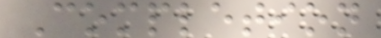Completion
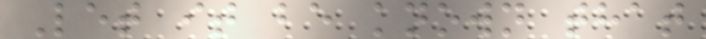Let it be known that
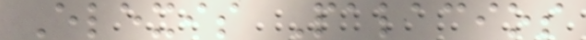Elexis Palacios
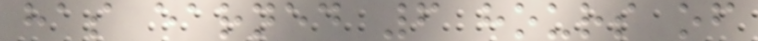has earned 6 hours of
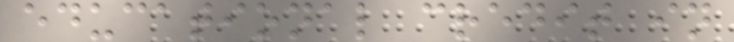educational credit in
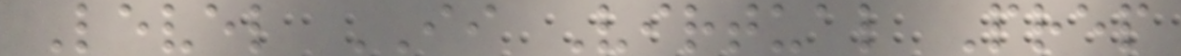Level II Virtual Prep
